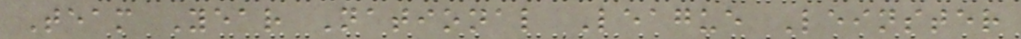Team Year National League Leinster
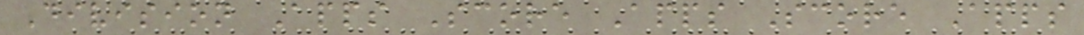Division Apps Score Apps Score Apps
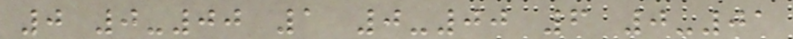0 0-00 1 0-00 6 0-01
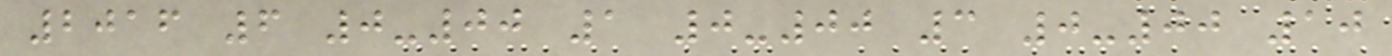2016 6 0-00 1 0-00 3 0-00 10
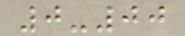0-00
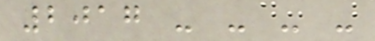2017 - - - -
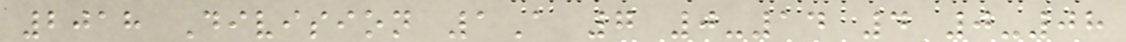2018 Division 1A 7 0-14 4 0-08
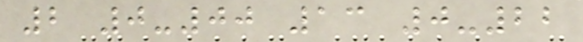2 0-00 13 0-22
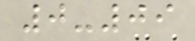0-09
